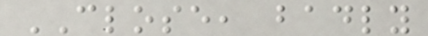CLOSE, badly
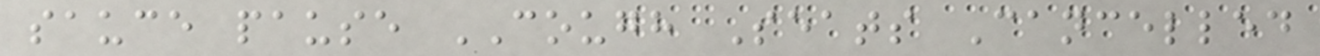sauce pause COUGH Seats Cancelled
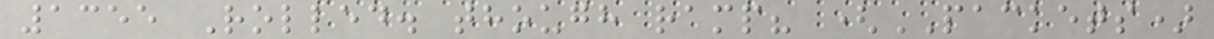1355 Rolled. though ramp? (PACKETS)
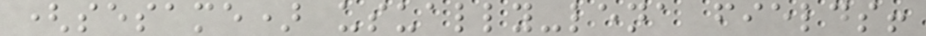(sesame) usually-lena fields!
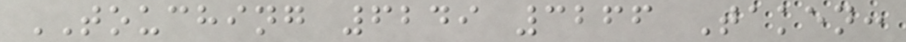TOUCHING 6249 3266 Taken:
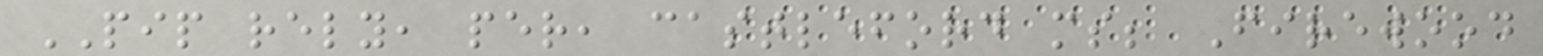PIP rely, per, castleford ms; Firewood
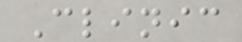Clinic
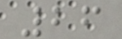26
